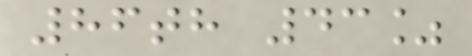86th 43%
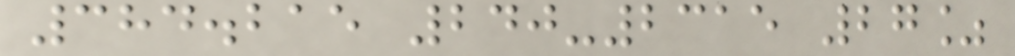384.215 240-2315 27%
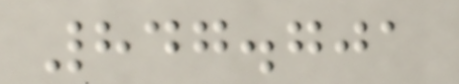847.701
